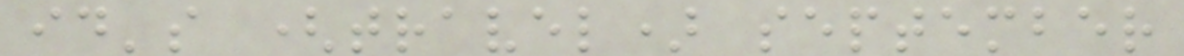id's (travel) september
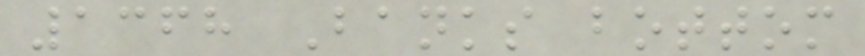1368 Banks bottom
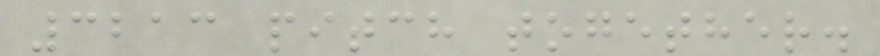3213 pitch together.
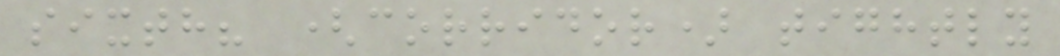sixth? (corridor) tightly
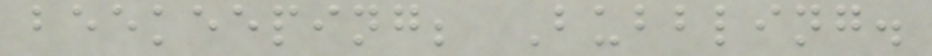beekeeping; Bubbling.
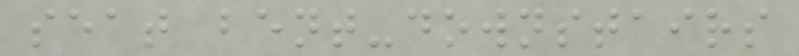seat bent-downstairs
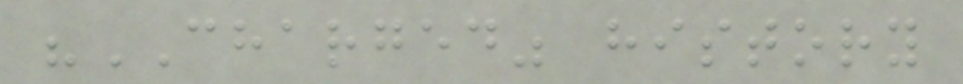"CHARGED" history
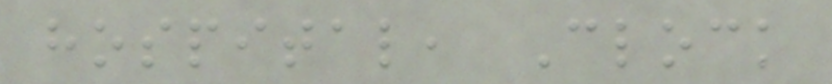hospital, Clock
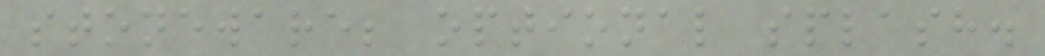stoneware; optional splash.
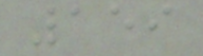159
